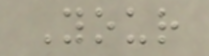Your
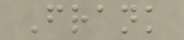Frank
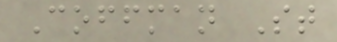Coffman St
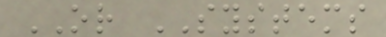OR SYSTEMS
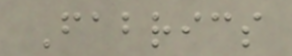Fabrics
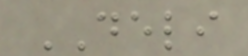DELI
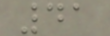41
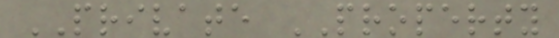PRIVATE PROPERTY
